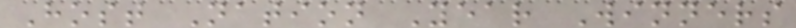Host Nation Year Winners
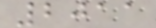2011
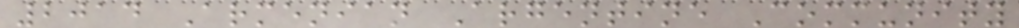2014 Armenian Argentine Community
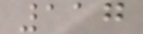117
